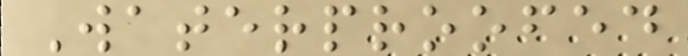Waterproofed
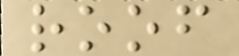roof
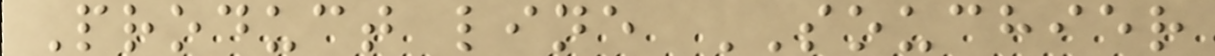Product line SOUCHIER
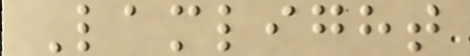Lamlight
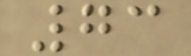73
